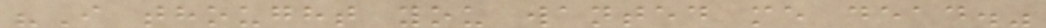"I thought you wanted me dead."
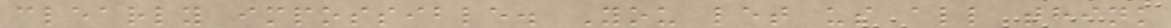clearly impossible. You let us all think
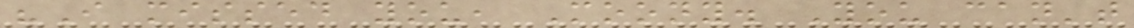"I missed you, Moony. You can't
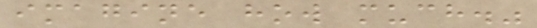imagine how much."
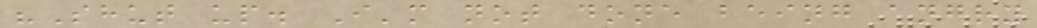"Shut up. I'm not done being angry
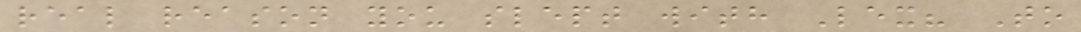real reason you slept with Lex? To
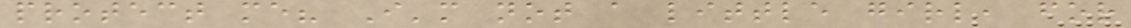protect me? I'm not a little girl, for
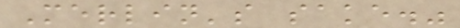Merlin's sake."
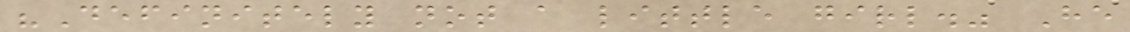"Definitely not a little girl." He
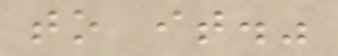to it."
